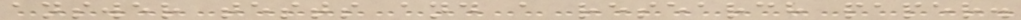answer tests and a research paper.
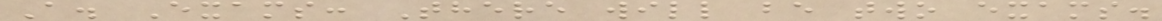A. Exams: There will be two exams.
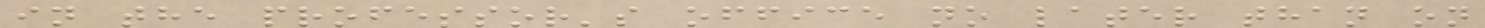in the professor's office no later than on
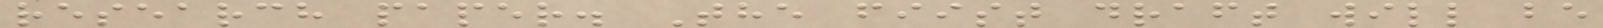research paper. The fiist draft will be
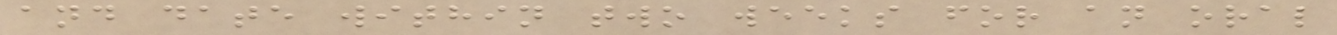and date within two weeks for an oral
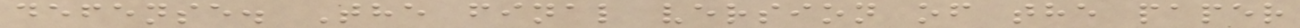defense. The final version of the paper
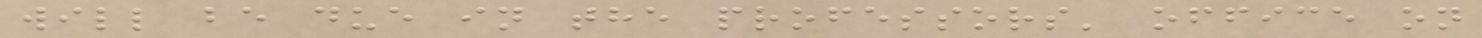will be due in the professors' office on
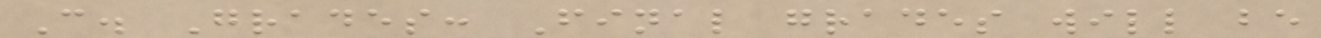C. Grades: Final grades will be
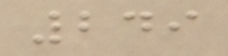249
